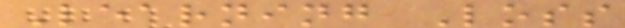Learning Loss
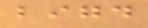bigd
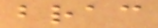brac
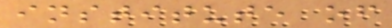institute of
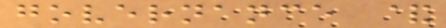governance &
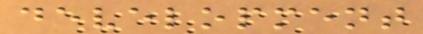development
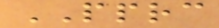PPRC
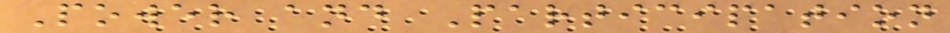Power and Participation
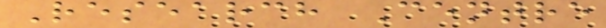Research Centre
